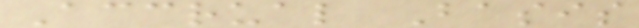Accrual Basis
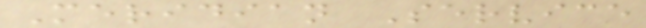Meridian Service
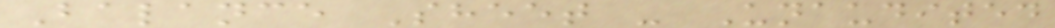Balance Sheet - Unaudited
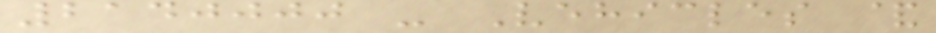2140000 - Vehicles &
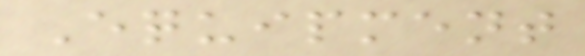Equipment
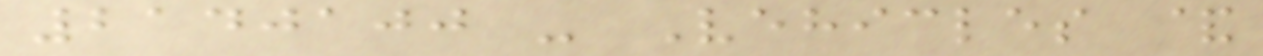2140100 - Vehicles &
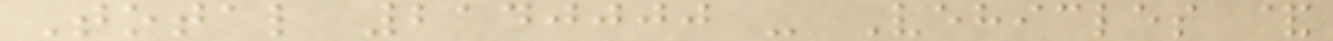Total 2140000 - Vehicles &
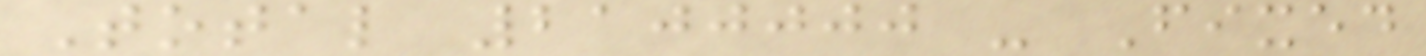Total 2100000 - Fixed
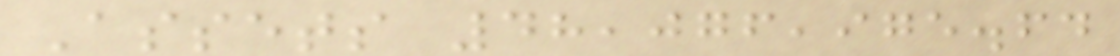Assets 48,076,975.64
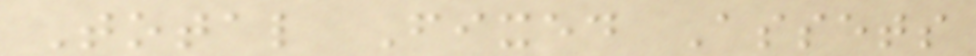Total Fixed Assets
